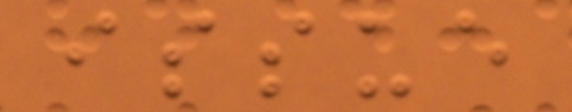issue
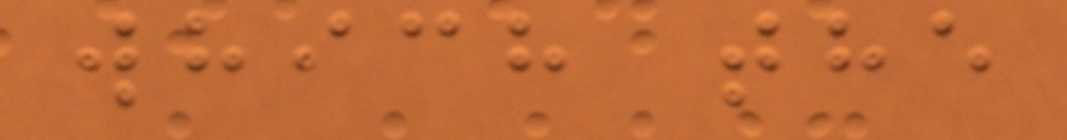which the
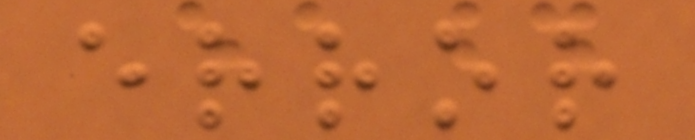error
